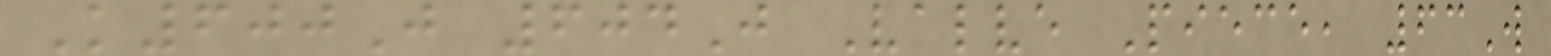K600J 604J Valve Piece, 63W
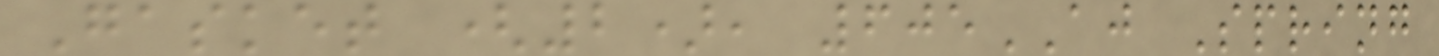Gasket (2), 605AJ Spring
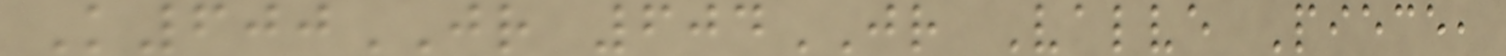K600JR 604JR Valve Piece,
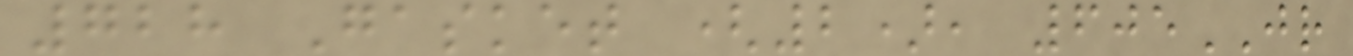728 Gasket (2), 605JR
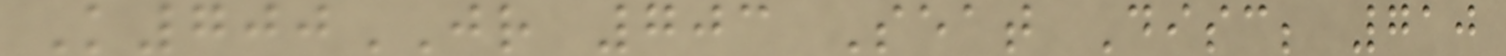K700JR 703 Seat Disc; 710
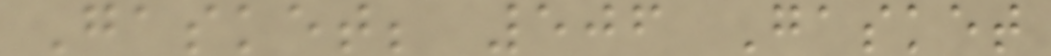Gasket; 506 Gasket
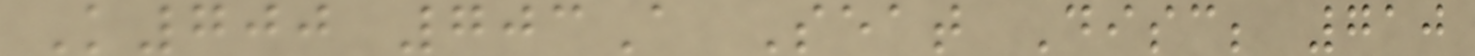K700 703A Seat Disc; 710
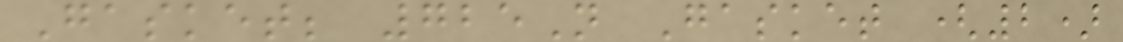Gasket; 725N Gasket (2)
